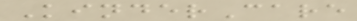KinderCare
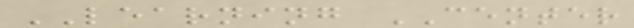LEARNING CENTER
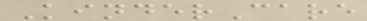KinderCare
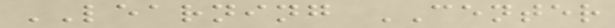LEARNING CENTER
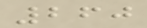260
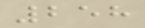258
